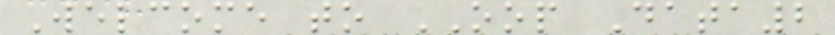Welcome to OOP Data2
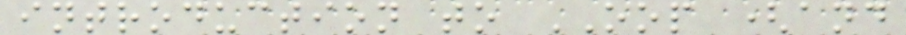introduction to OOP (and
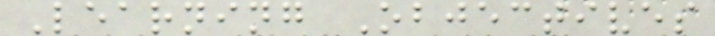Learning Objectives
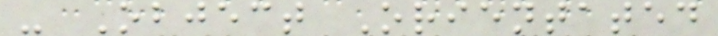- Object Orientated
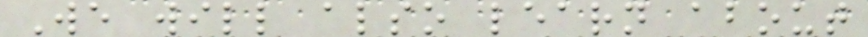We will also learn about
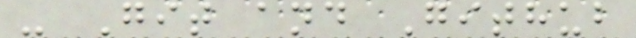- Git and Github
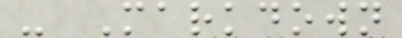- Markdown
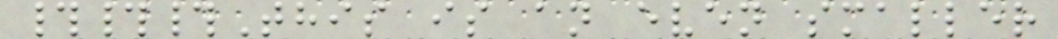###This is an even smaller
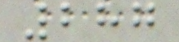287
